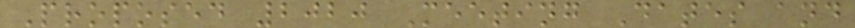Proposed 2020 Meeting Dates and
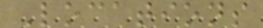Locations
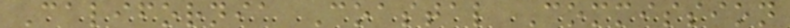California Coastal Commission
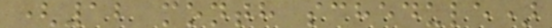(12 month schedule)
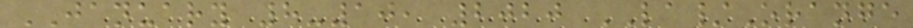JANUARY 8-10, 2020 LA/Orange
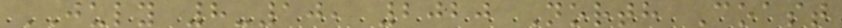JULY 8-10, 2020 North Coast
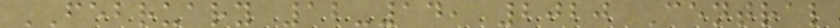FEBRUARY 12-14, 2020 Central
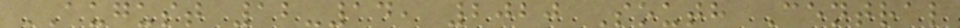AUGUST 12-14, 2020 South Central
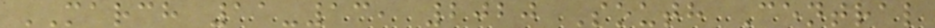MARCH 11-13, 2020 South Central
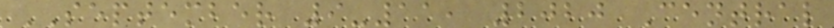SEPTEMBER 9-11, 2020 Central
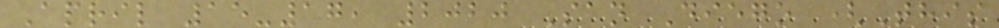April 15-17, 2020 San Diego (This
